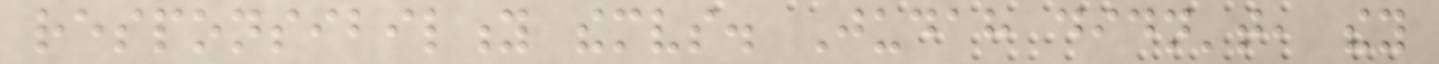responsibility themselves. Judah didn't, they
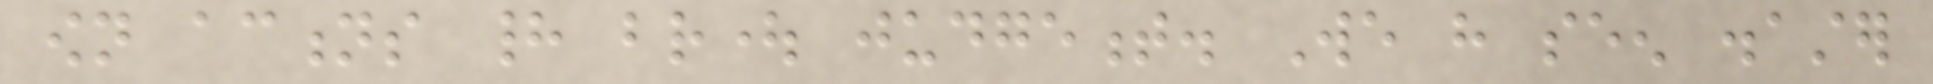own actions had brought judgement. We have seen disaster
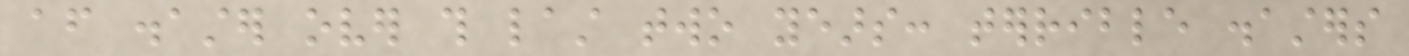after disaster over this last two years: terrible disasters
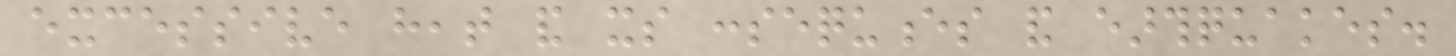excessive heat and its consequences and earthquakes.
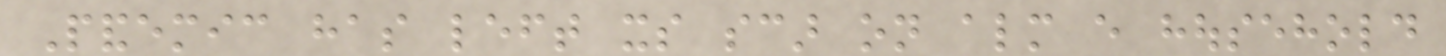Pandemic has left its scar on almost every household
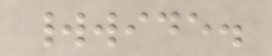worldwide.
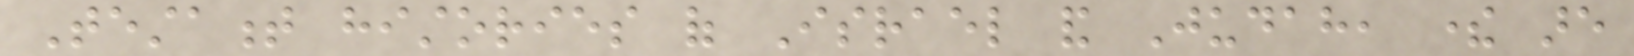Testament histories of Israel and Judah, there are
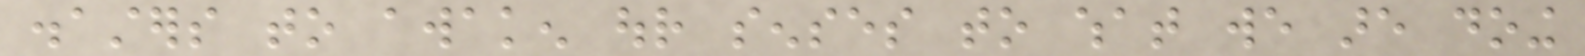disasters to awaken our senses to what we are doing
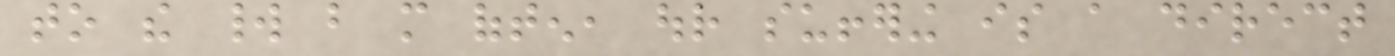to the world but more often, our suffering is a direct
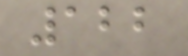122
